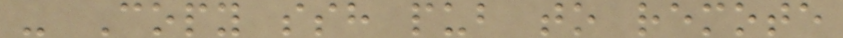- Copy ssh pub to remote
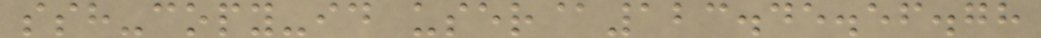ssh-copy-id user@123.45.56.78
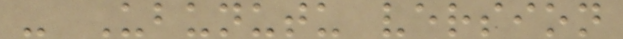- Ubunutu version
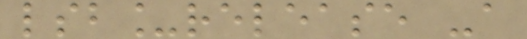lsb_release -a
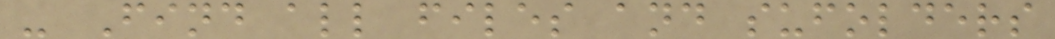- Find all files and sufolders
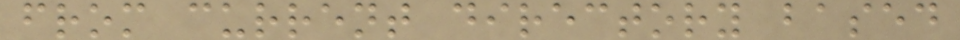from current directory based
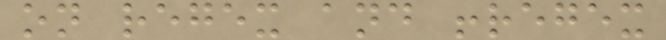on regex and !regex
